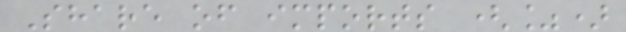Share of imports (%)
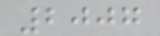2007
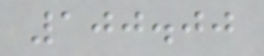100.00
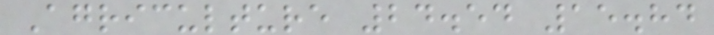Agriculture 24.54 15.84
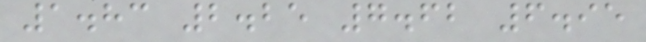1.83 2.25 7.62 6.95
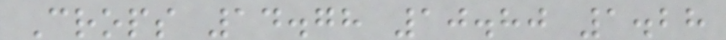Crops 14.78 10.80 1.28
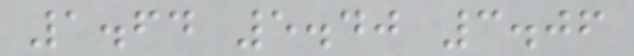1.64 5.40 3.06
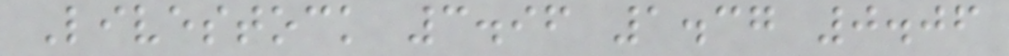Livestock 3.96 1.37 0.06
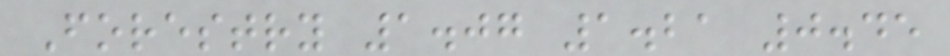Forestry 1.07 1.21 0.45
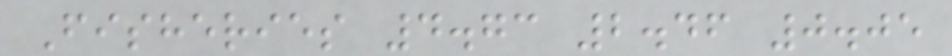Fisheries 4.73 2.46 0.05
